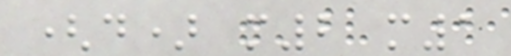(d) m2 m1
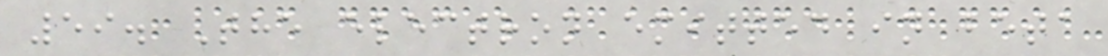59. The electron emitted in beta
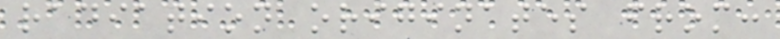radiation originates from:
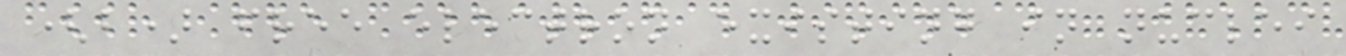(b) free electron existing in nuclei
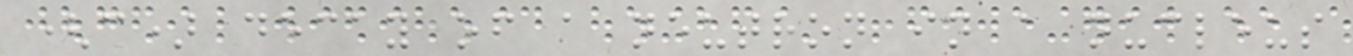(c) decay of a neutron in a nucleus
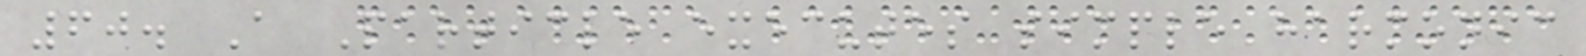60. A Particle executes simple harmonic
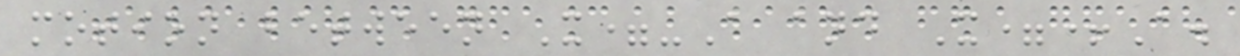motion between X=-A and X=+A.
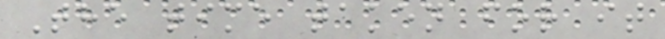The time taken for it
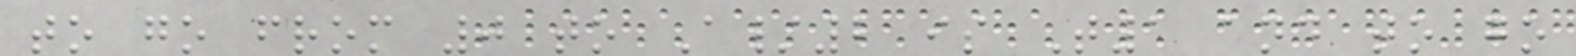to go from 0 to A/2 is T1 and to go
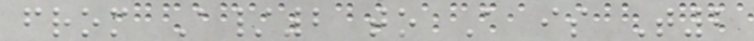from A/2 to A is T2
